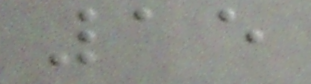15
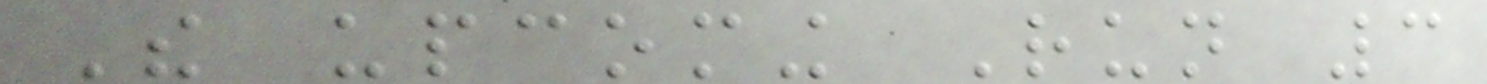The upcoming Run 3
